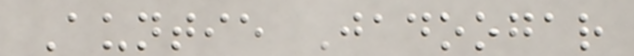Auntie Jadoogar
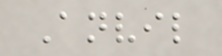Anvil
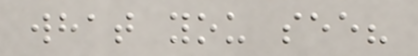what you see?
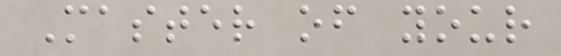Master of your
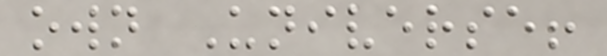own Universe!
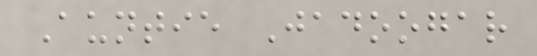Auntie Jadoogar
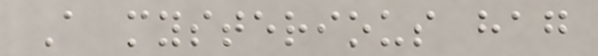A mysterious hag
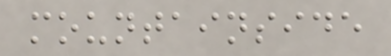mountainside
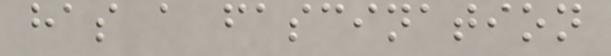has a fascination
